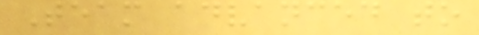Team advanced to
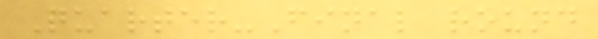Quarter-Final round
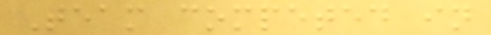Team competed in
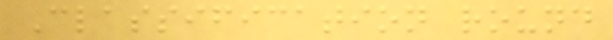Classification round
